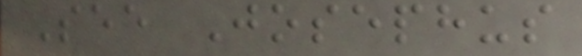See Josephus
